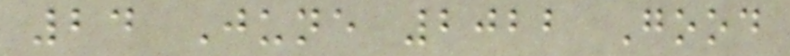24 June 2022 Good
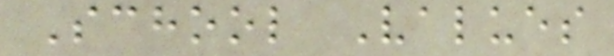School Values
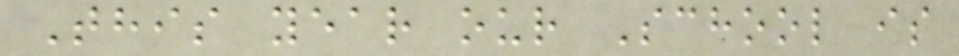This year our School is
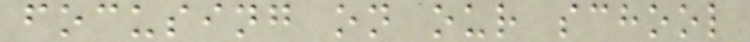focusing on our school
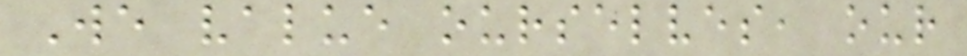We value ourselves, our
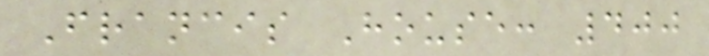Francis House: 400
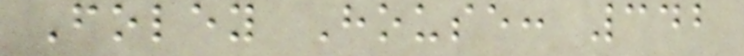Foley House: 342
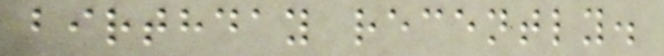birthday recently.
